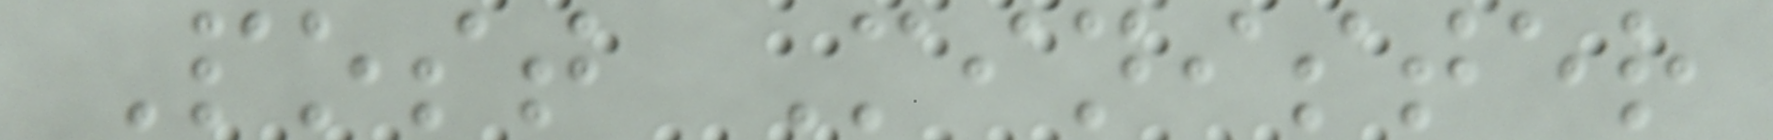Post Minister
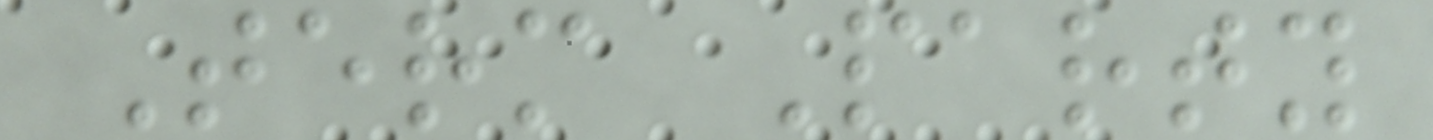Term Party
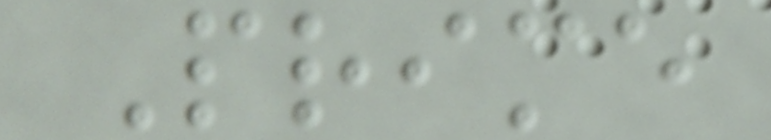Prime
